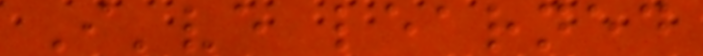I've learned
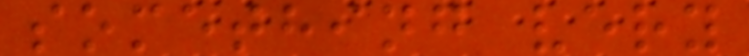something very
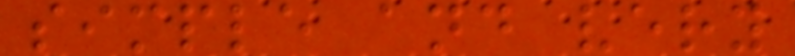simple and very
